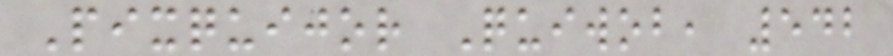Pixquijor Quiwob, 542
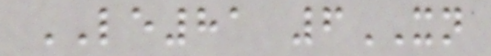LE81 6XN
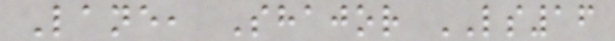Lane, Shajor LS16
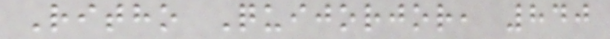Ritho Quijorjor, 840
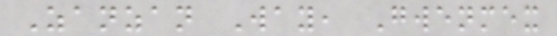Zanzan Way, Gwenmex
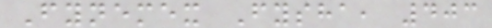Fynemex Fysha, 403
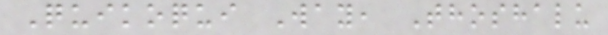Quikoqui Way, Thoshalu
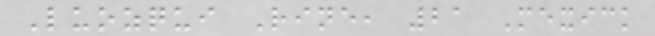Luozqui Rine, 21 Mexick
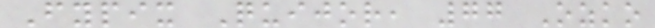Fypix Quijor, 77 Ozko
